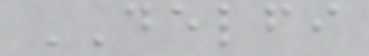DELFI
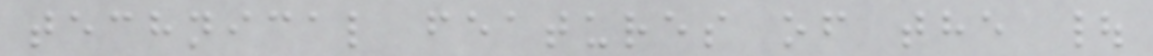technical features of the |
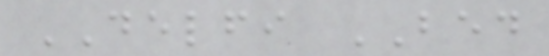DELFI BED
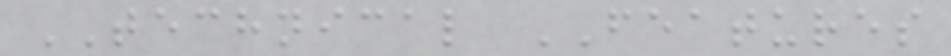TECHNICAL FEATURES
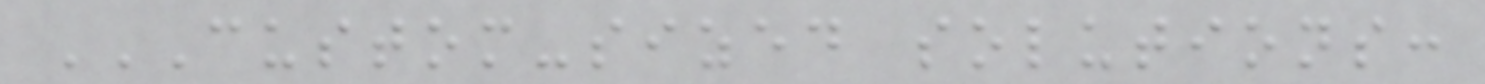CUSTOM-SIZED SOLUTIONS:
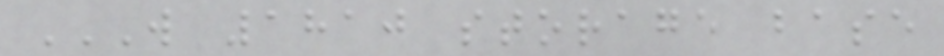W 1810 STORAGE BASE
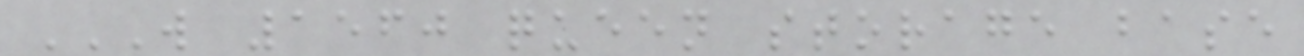W 1560 QUEEN STORAGE BASE
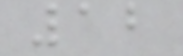12
